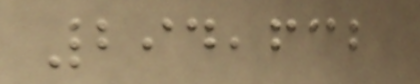294,632
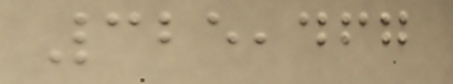325,467
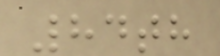84th
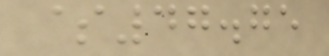$47.75
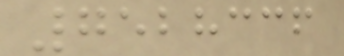7528336
